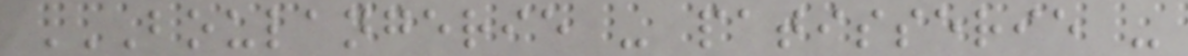BOULANGERIE - PATISSERIE -
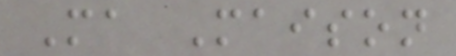Ma Maison
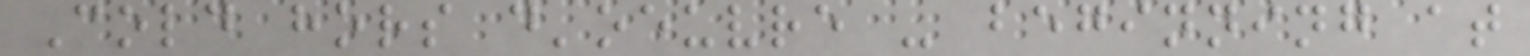Cold hors d'oeuvre - beginning at
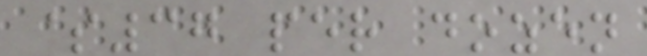$37 per dozen
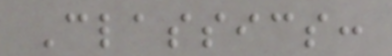Classics:
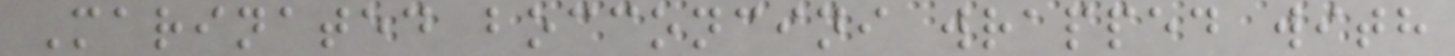Marinated bocconcini wrapped with
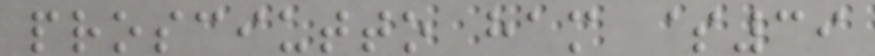prosciutto ham $39
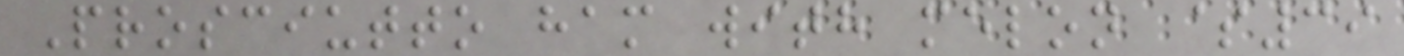Prosciutto ham with melon $39
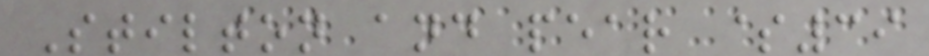Stilton and pear $39
